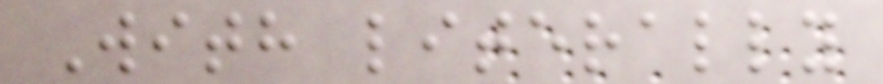With literally
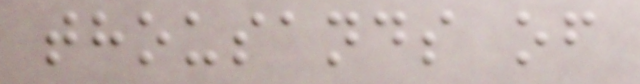thousands of
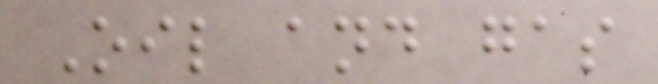Oil and gas
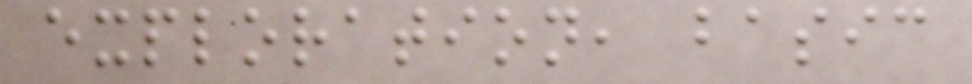exploration, basic
